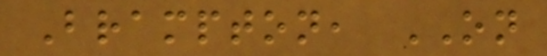Brampton, ON
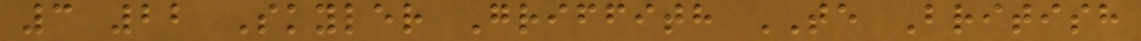3 22 Skyler Griffith TE British
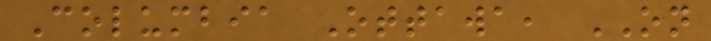Columbia Ottawa, ON
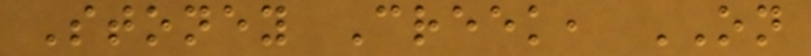Stoney Creek, ON
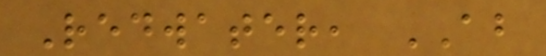Redwater, AB
